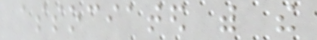associated with the
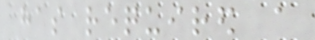has required a
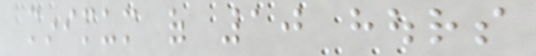minimum of 10 hours
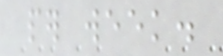per week.
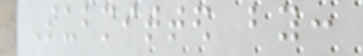Submitted by:
